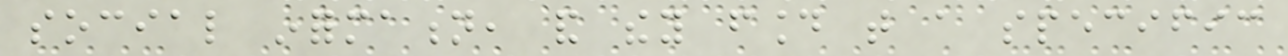social information, and they found that a specific
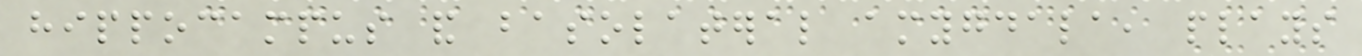hippocampus and basolateral amygdala, plays
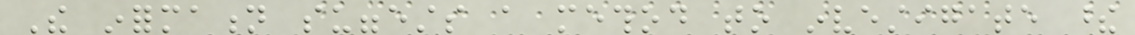The information suggests a method to investigate these
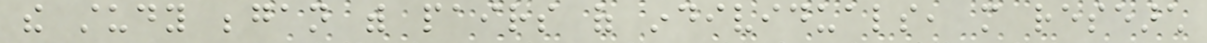the study began with pairs of individuals, more research
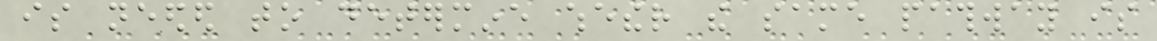is needed to determine whether the same pathway is
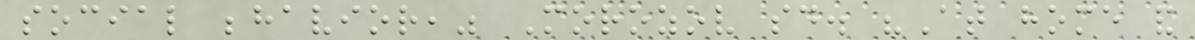social behavior," Morozov said. "At home and
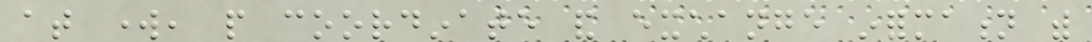at work, people coordinate and exchange information with
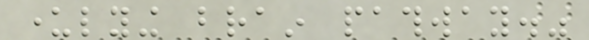underlying brain pathway."
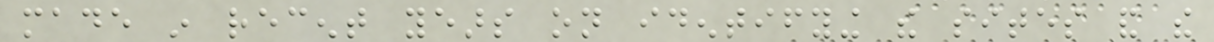made in recent years on identifying the sites and the
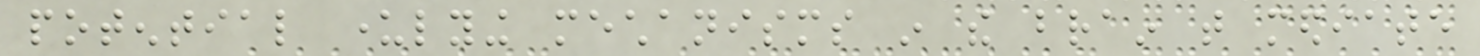potential underlying mechanisms in the brain that mediate
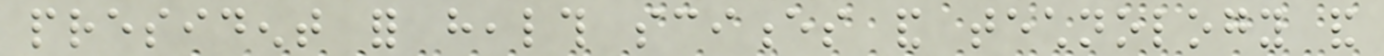president for health sciences and technology and
